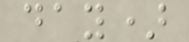day)
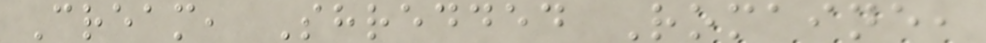Cream, Shredded Romaine,
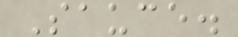Sauce.
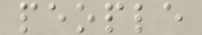people
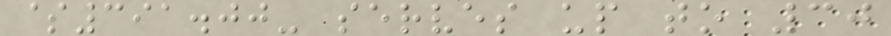$391.00- serves up to 30
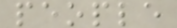people
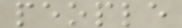people
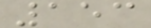153
